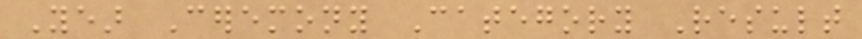Year Ceremony Category Result
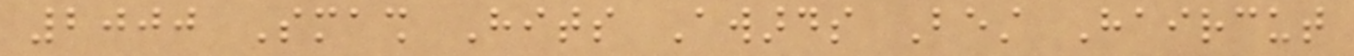2000 Smash Hits Awards Best Haircut
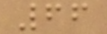66
